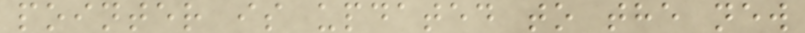pointer is updated to the new
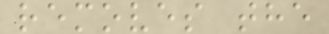removes the
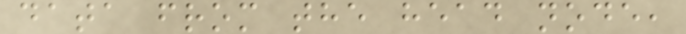data from the head node,
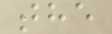the
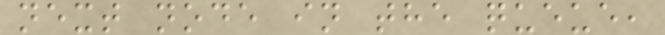next node in the queue,
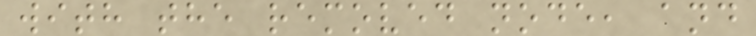with the removed node, and
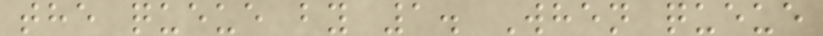the queue by 1. When queue
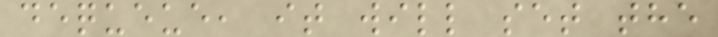dequeue, it will set the
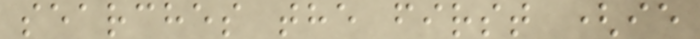searches the first (ie
